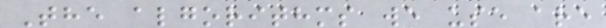The algorithms we use are
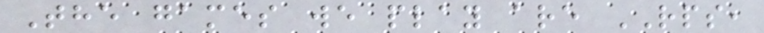The games we play are RPS,
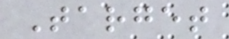Target
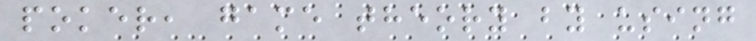poker, game theory by using
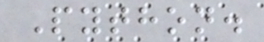Python.
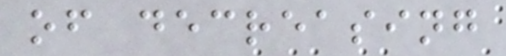of decreasing
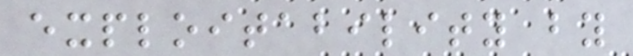exploitability by
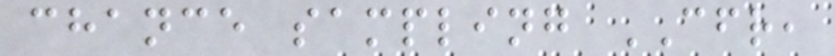chance sampling CFR,
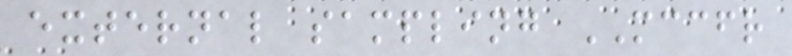external sampling MCCFR
